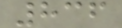836
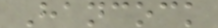Hancock
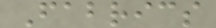Fabrics
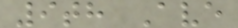9th Ave
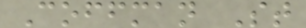Coffman St
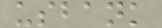usbank
